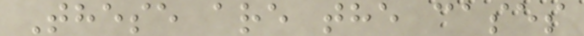These are the cases
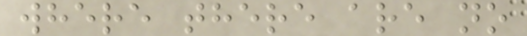where there are no
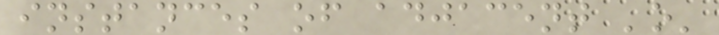instances of adjacent 'o'
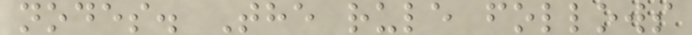nodes. The rule follows
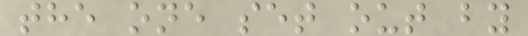the one set out by
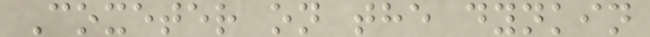Coxeter on the dynkin
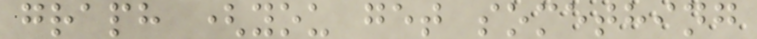graph (you get something
